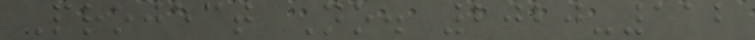Project No. 2020-112
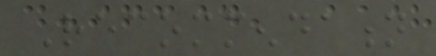Recommendation
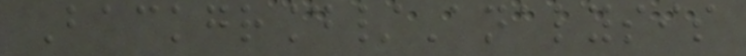Background/Analysis
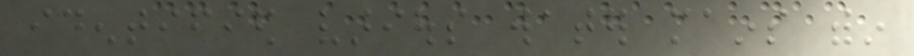identified various water mains within
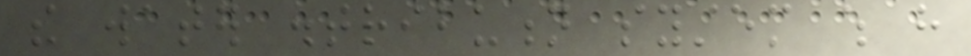the water distribution system which have
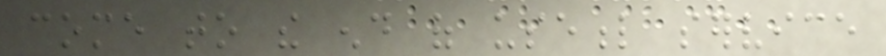come to the end of useful service
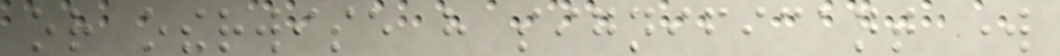or otherwise have significant work
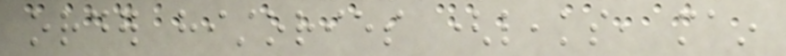order histories (leaks, main
